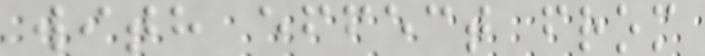with effect from
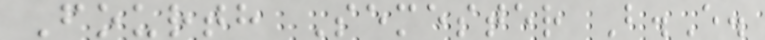Fourth Semester B.E.
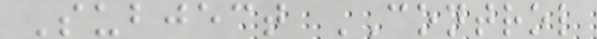Subject CONTROL
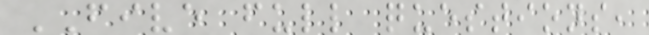FIVE full questions,
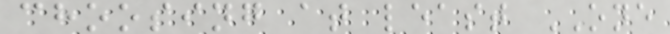choosing at least ONE
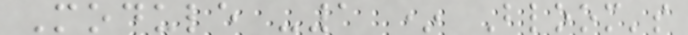Module -1 * Bloom's
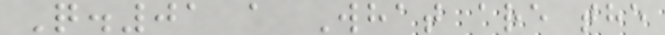Q.01 a What are the
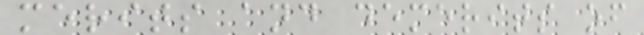merits and demerits of
